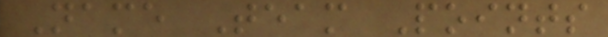Name Team Points
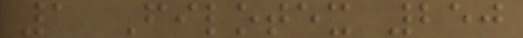1 Filotex 250
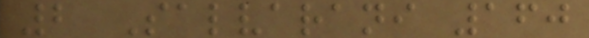2 Salvarani 160
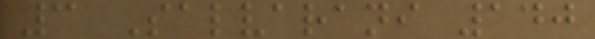3 Salvarani 140
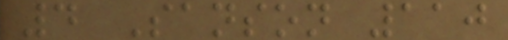4 Sanson 110
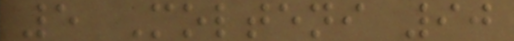5 Molteni 90
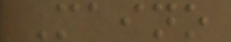Maino
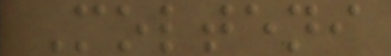Molteni
